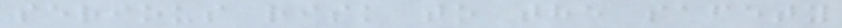serious risk to the safety
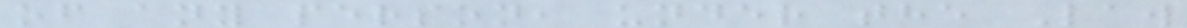of any person, under the Law
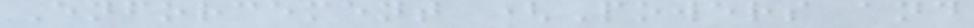Enforcement (Powers and
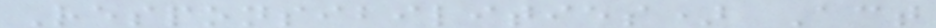Responsibilities) Act
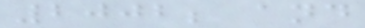2002; and
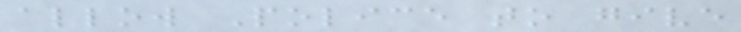allow Police to give
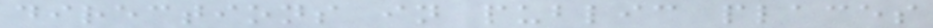directions in public places
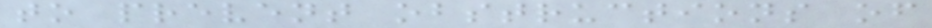to prevent obstructions of
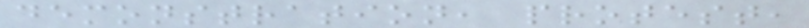demonstration, protest,
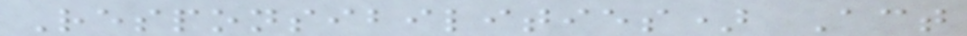Responsibilities) Act
